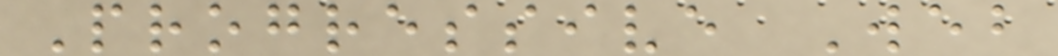Progressive Web
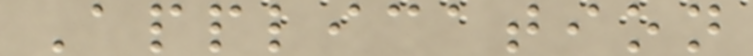Application
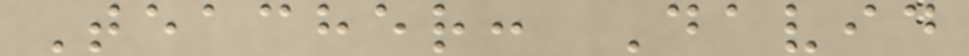Teacher: David
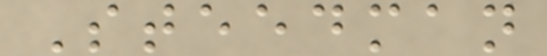Steedman
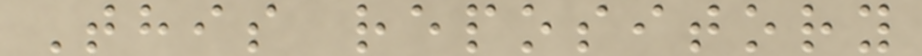This repository
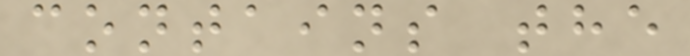contains the
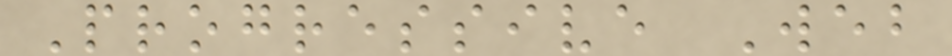Progressive Web
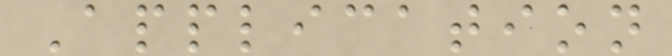Application
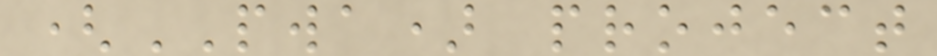(PWA) project
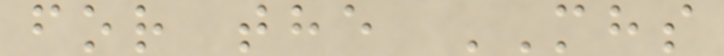for the MHS
